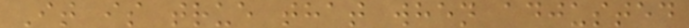It is true that when adjusted
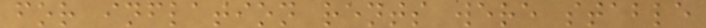for inflation rents were stable
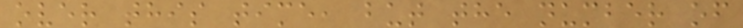over this time, but the number of
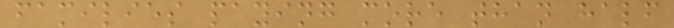families paying more than half
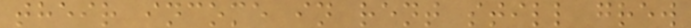their income in rent still grew
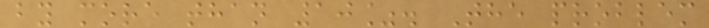by more than 10%. The problem
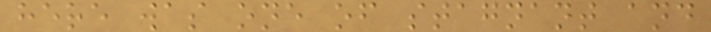here was one of stagnant and
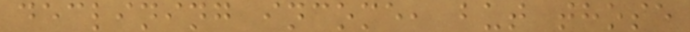declining income, but those
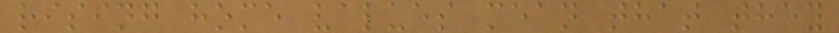rising home values mean that they
